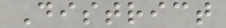District
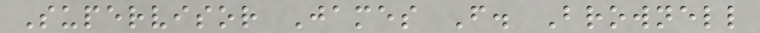Supervisor James F. Brownell
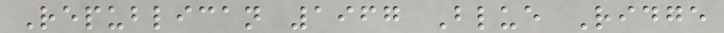Republican 1967 Blue Ridge
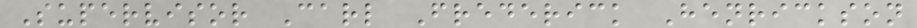Supervisor Carl Frederick Henrickson
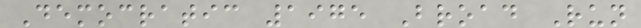Democratic 1975 Broad Run
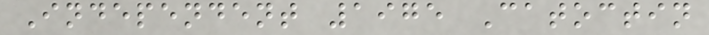Independent 1975 Catoctin
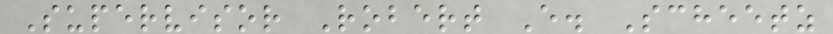Supervisor Robert E. Scheetz
